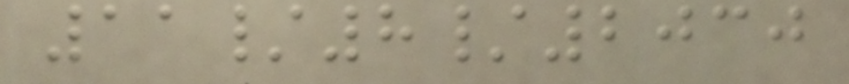11/8/2030
